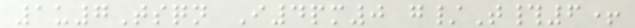1u7Tsqn I4pm0 g/T#6+
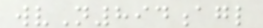wvN894agl
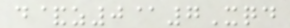d&z0@7Xqd
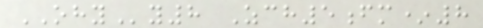OHYy8 Zch5fm*8
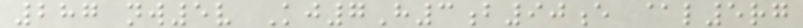287 nw5v Kj7H3b90e @l5rg
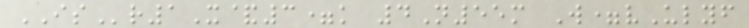ISr1X&3=k 4N55m W=vUlyf
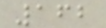162
